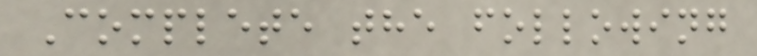Complete the following
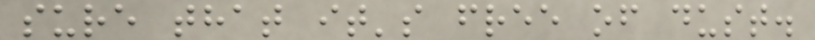sure that it's free of dust.
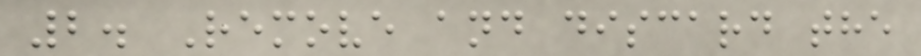2. Remove and discard the
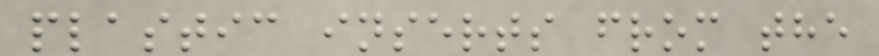plastic inserts from the
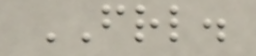FRL.
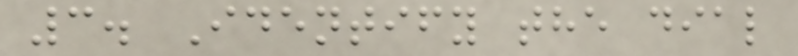3. Identify the dial
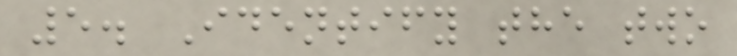5. Identify the two
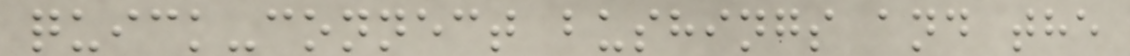quick-connect bushings and the
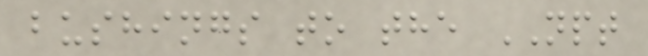bushings to the NPT
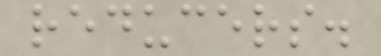reducers.
